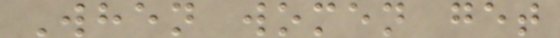When women get
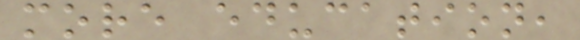more education,
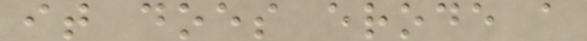it does erode a
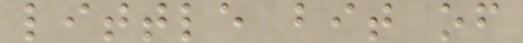little bit of
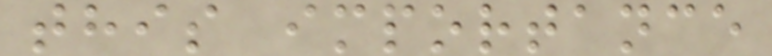this importance
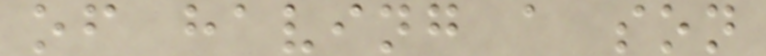of having a son
